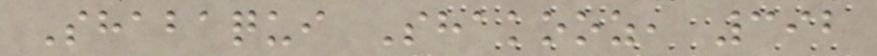Shabaqui Shakooz, 392
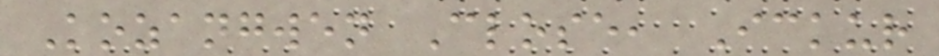Kozangwen Close, Ickur
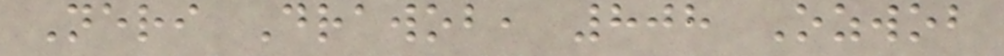Neri Drawob, 808 Ozwob
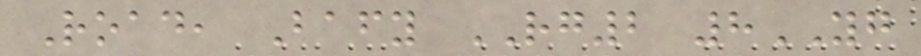Road, Bafy RG2 8YG
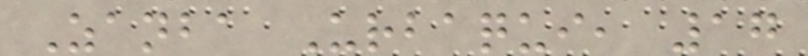Zanba Urbaqui, 17
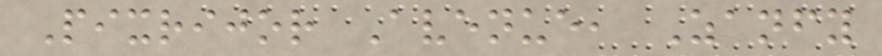Pixrijor Avenue, Zanfy
